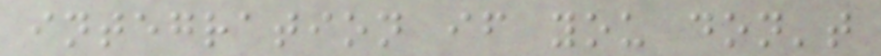integration if you don't
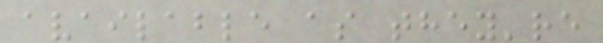available as they're
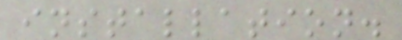installation.
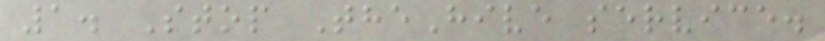1. Stop TheHive service.
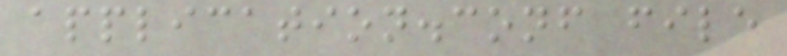application.conf file
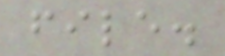file.
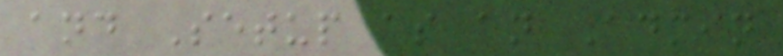and Setup as an Admin
